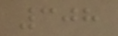308
